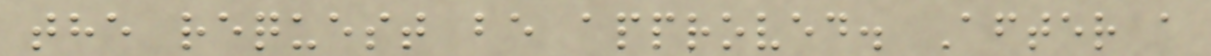the request be approved. After a
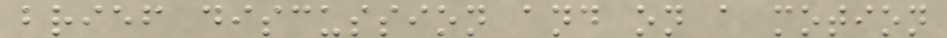brief discussion and on a motion
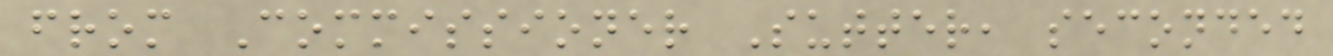from Commissioner Sutter, seconded
